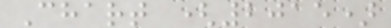Chart (2015)
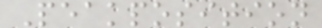Peakposition
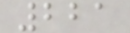221
